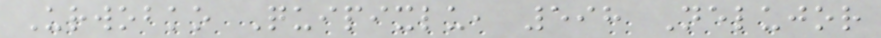Urwobko Quipixlu, 598 Nelujor
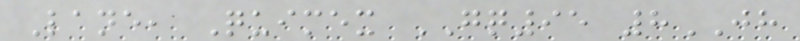Lane, Quimex GQ95 8JH
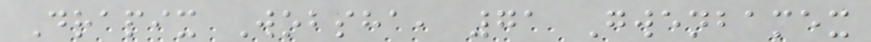Drapix Wobsha, 71 Gwenbamex
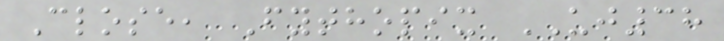Close, Fythopix UJ38
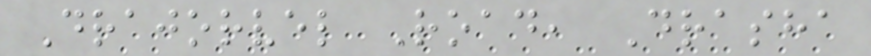Drajorvel Road, Drasha
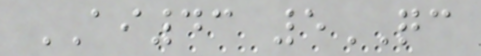AI43 5QC
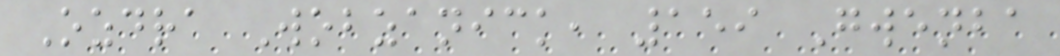Ozdra Wobzanick, 159 Gwenba
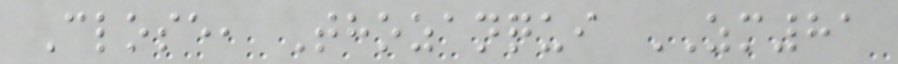Close, Thozanqui ZM81
